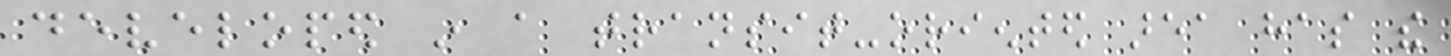developed in a transit-oriented area has the
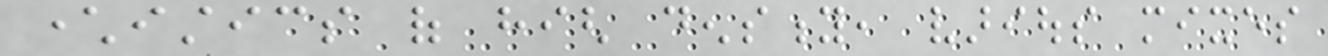characteristics of high density, various mixes
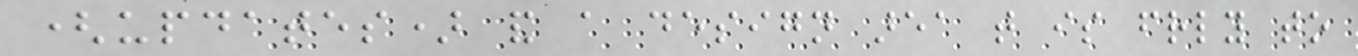(updates) and a design area that is friendly to
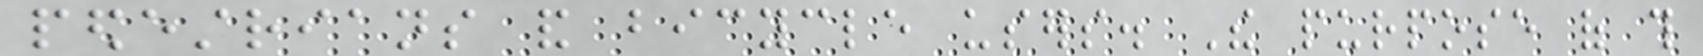pedestrians and bicycle users. The purpose of this
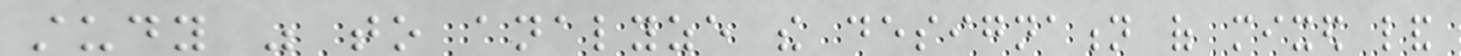study was to analyze the designation of mixed land
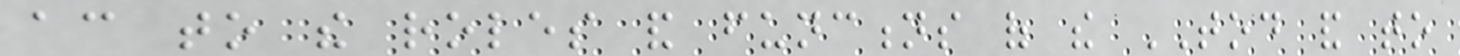according to the roles and functions of the TOD and to
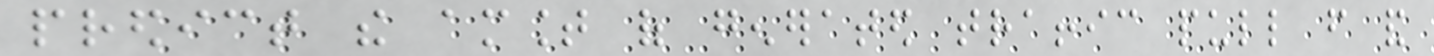predict the amount of generated traffic pull from and
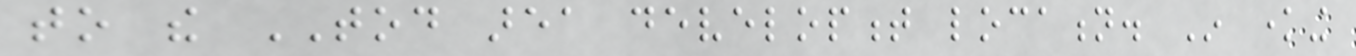to the TOD area development location. In knowing
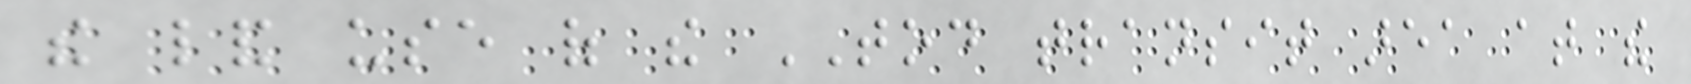the land use of the TOD transit area at the
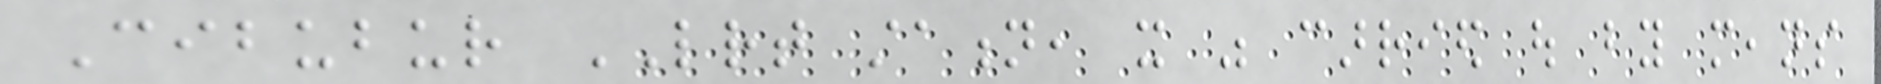Cibubur LRT station, it was carried out by means
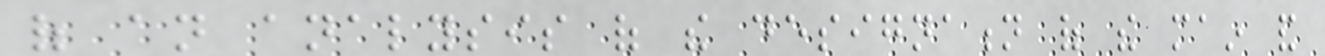of an analysis of the designation of the main and
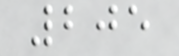205
